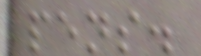pens.
